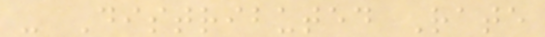- Distributed Rate
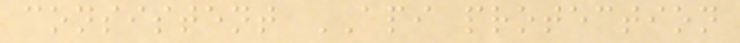consistent API protection
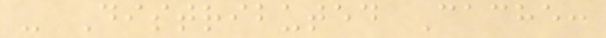- Distributed Cache:
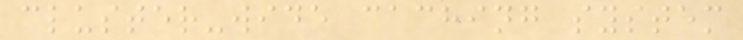cluster-wide caching system
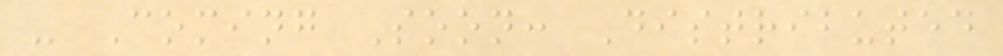- Coming Soon: Distributed
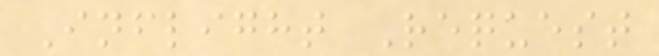Inflight Request
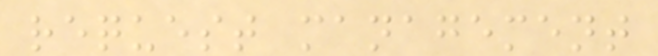request management
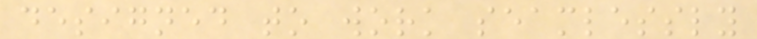designed to work seamlessly
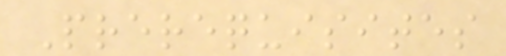Prerequisites
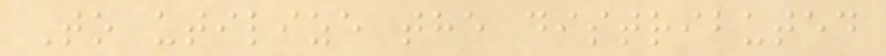To utilize the distributed
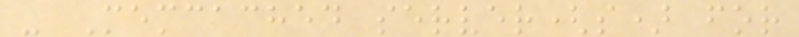- Memcached server(s) for
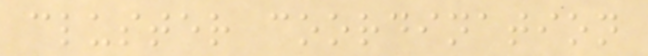cluster coordination
